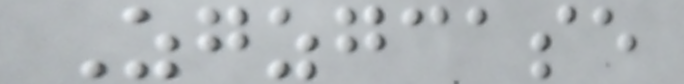Zgzgcase
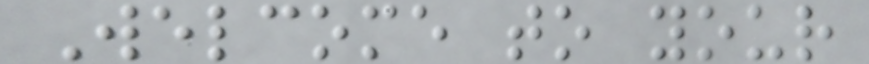Welcome to your
